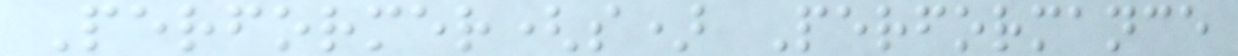Performer(s) Performance
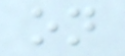on
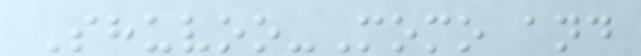Shuvoo-Momo and
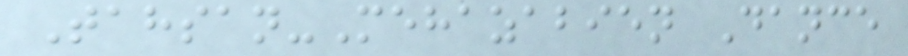Tahsan-Mehazabien Dance
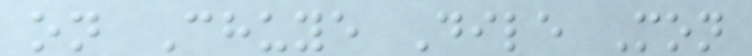on Chuye Dile Mon
